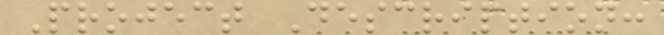Project Description:
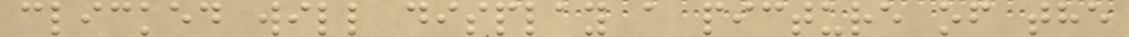clicked will display a picture of the
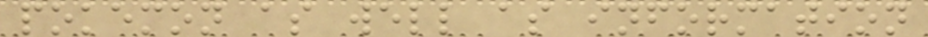pokemon as well as information
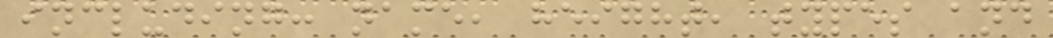including: name, height, types and
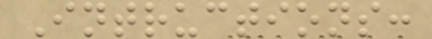Intructions:
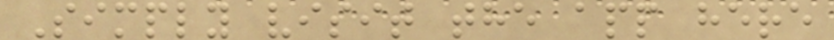Simply visit the app here
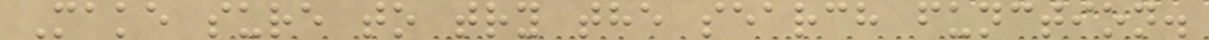Make sure to try the search function.
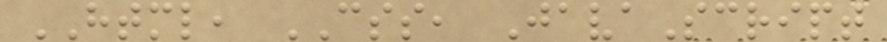HTML, CSS, JavaScript
